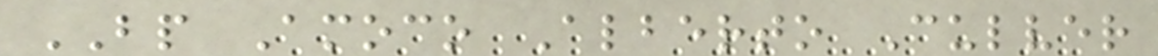BP Amoco Alberto Culver
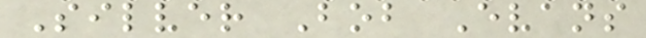Silver Bob Evans
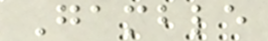Gamble
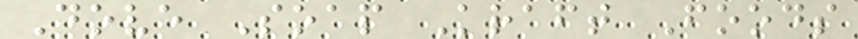Dove Soap Kraft Foods
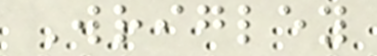Wrigley
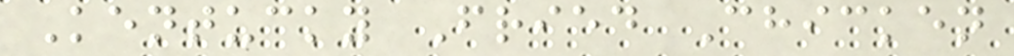Kentucky Fried Chicken
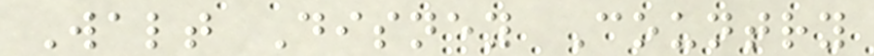Walt Disney Country
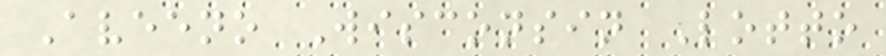Aveeno Wisconsin Lotto
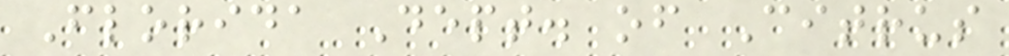Florida Dept. of Citrus
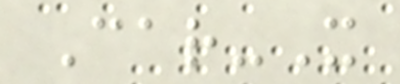Car-X
